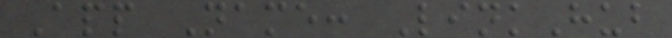App Name: LinkHub
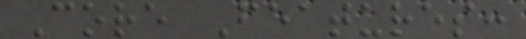Core Features:
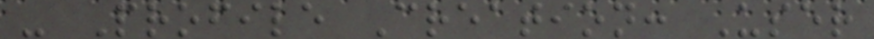- Profile Creation: User
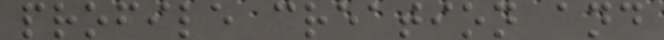profile creation and
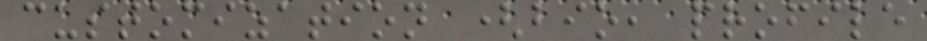customization (bio, profile
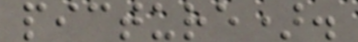picture).
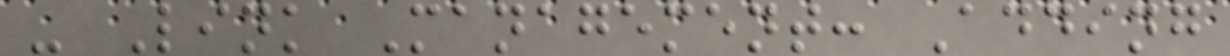- Link Management: Adding
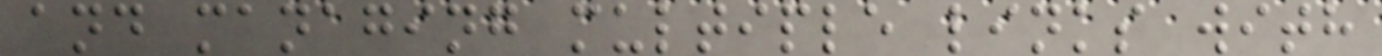and managing multiple links with
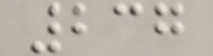237
